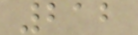212
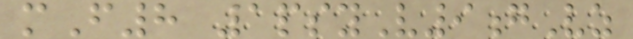mF8 1psyV9gVz
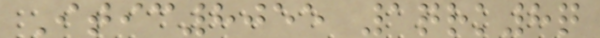Itic8055 1qrk8q
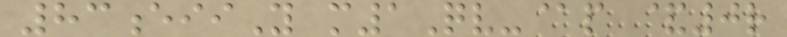83eiiY m1Qv-@p &0r
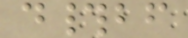d#bf
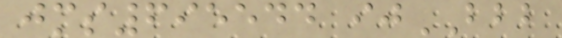jms695544 ijBBB
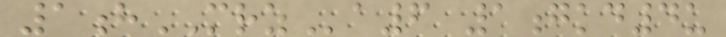1hMRZa6 1gkd4u
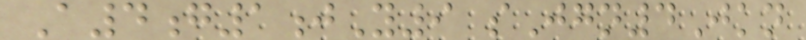A4g1jY9 sJgn4Jkn
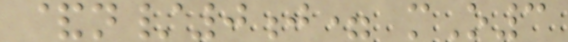&n/0j= mO3
